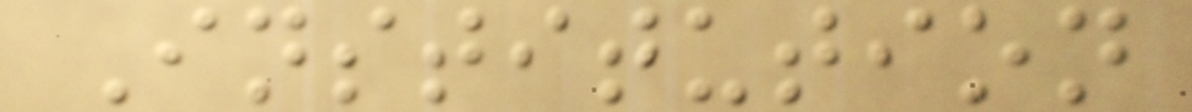Institution
